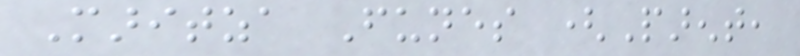Maritza Funes (Parent,
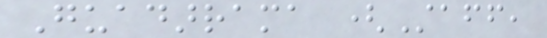Guadarrama (Staff,
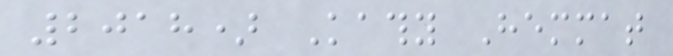2018) Kathy Hemmat
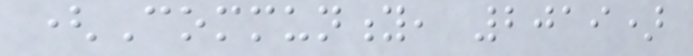(Community, 2019)
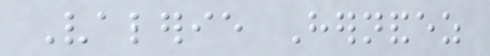Valerie Hernandez
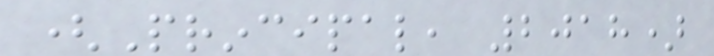(Principal, 2018)
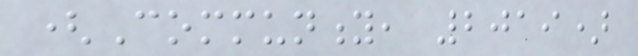(Community, 2019)
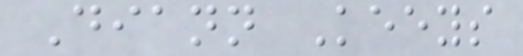Diann Keeys
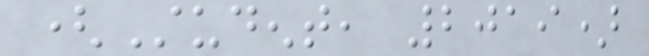(Student, 2019)
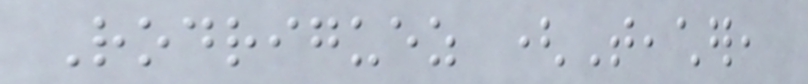Rodriguez (Teacher,
